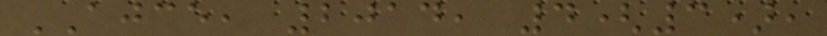AJCE, 2014, 4(3),
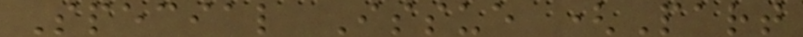Special Issue (Part
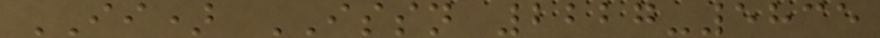II) ISSN 2227-5835
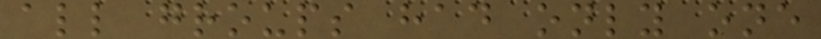all groups had only one
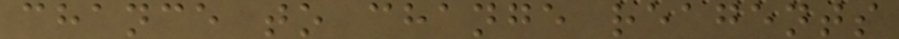chance to change reagents
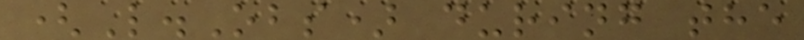(L.Obs) during the
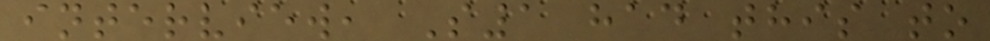interview, S1 had this to
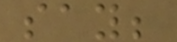say;
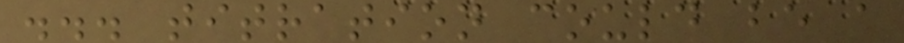... titration could be a
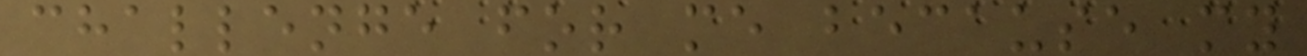challenge for me because my
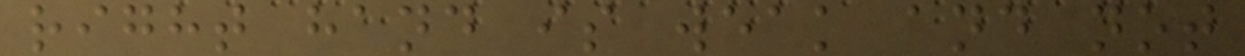right hand is weak and not
